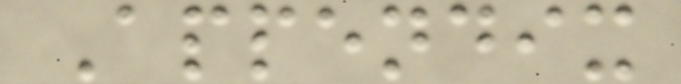Appendix
